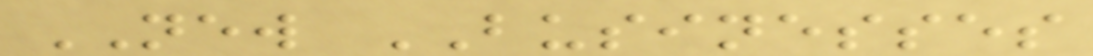NEW BUSINESSES
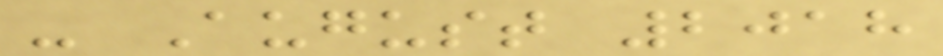- August 2018
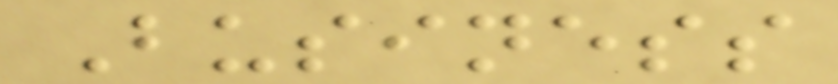Business
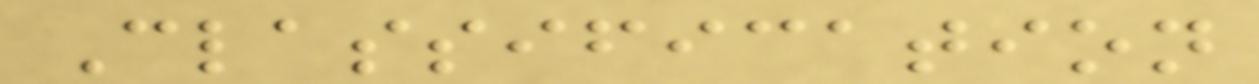Classification
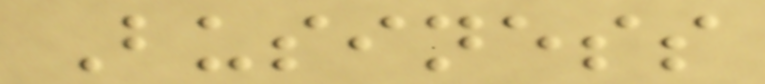Business
